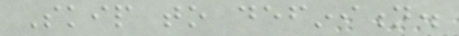Skip to definition.
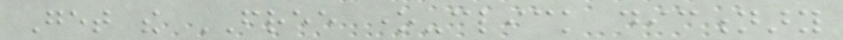Get the FREE one-click dictionary
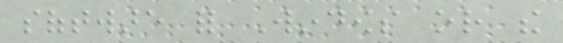software for Windows or the
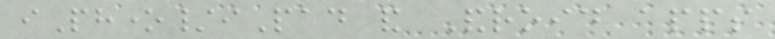iPhone/iPad and Android apps
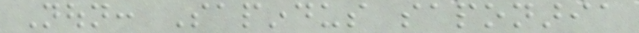Noun: Sapindus saponaria
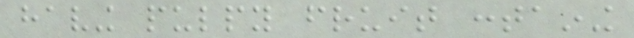having pulpy fruit containing
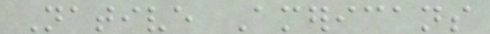Native Americans
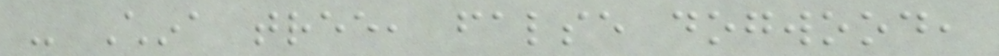- China tree, false dogwood,
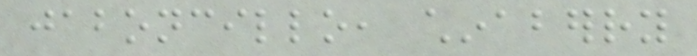jaboncillo, chinaberry
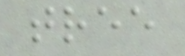tree
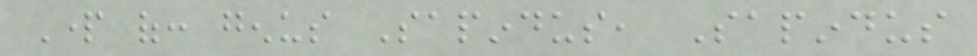Part of: genus Sapindus, Sapindus
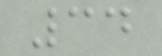34
